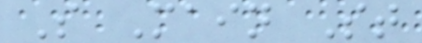S Main St
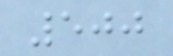500
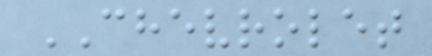CHEVROLET
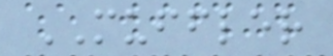MUFFLER
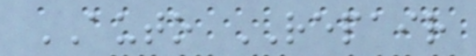AUTO REPAIR
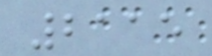2115
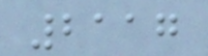2117
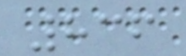836
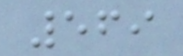569
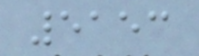5153
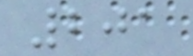201
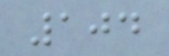104
